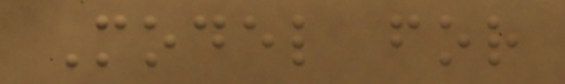Model for
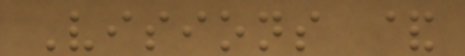Visions &
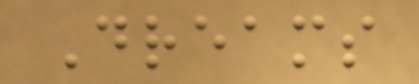Dreams
